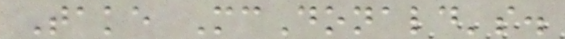Take McDonald's.
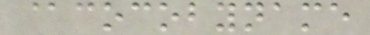@cocobyname
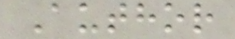Author
